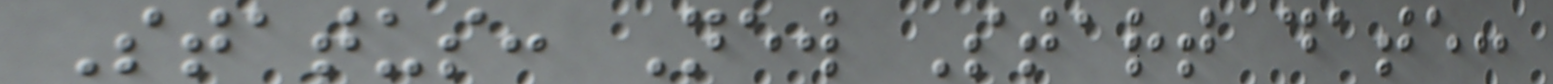Status: New Start date:
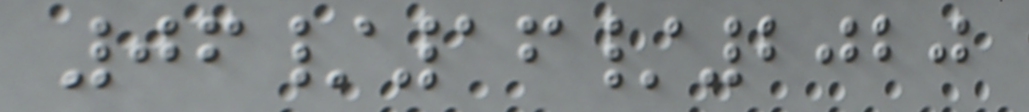06/16/2020
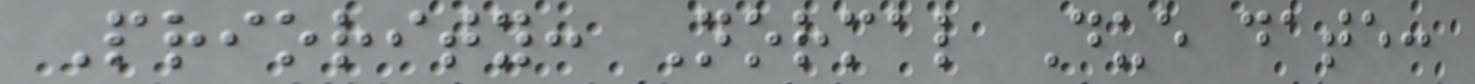Priority: Normal Due date:
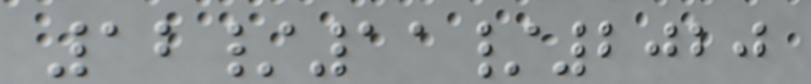12/11/2020
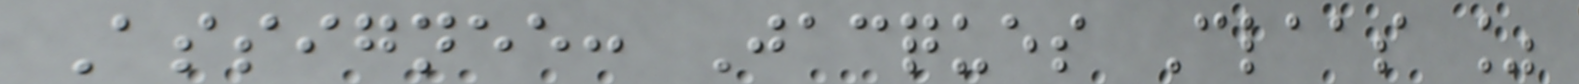Assignee: Jacques Claas %
